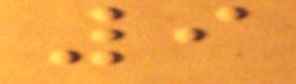9
